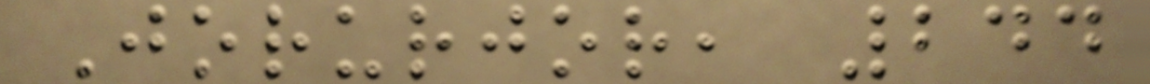Jorurjor, 244
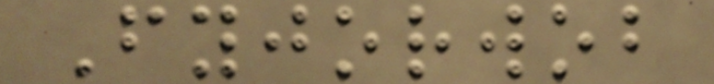Fyjorwob
